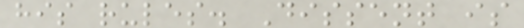his rules. Dissent is
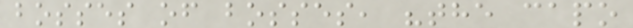bosses of bosses, "the capo
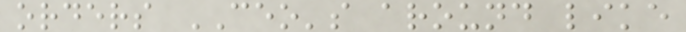orders CEO's around like
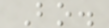Bo.
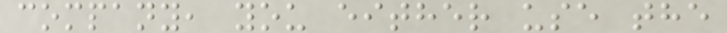company, you either use the
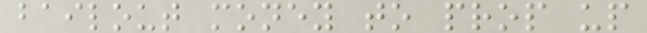bailout money to prop up
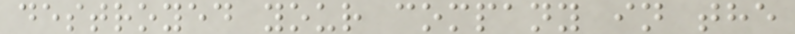destroyed your company in the
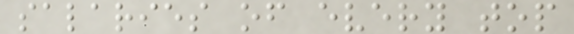salaries of every top
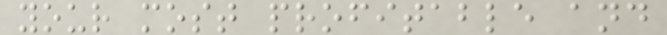your most profitable and
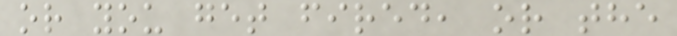or you get fired, or the
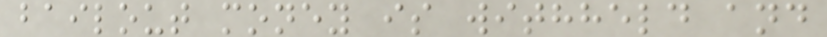bailout money is withheld and
